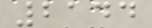2144
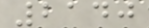2140
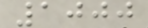1000
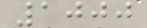1000
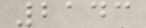2143
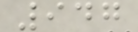947
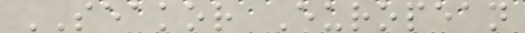SEAKOR European
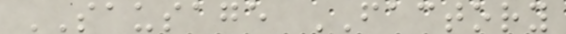SAUSAGE FACTORY
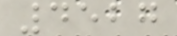4527
